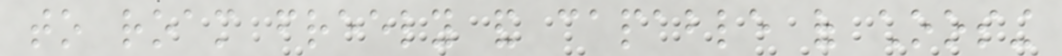to roam freely and capable of choosing
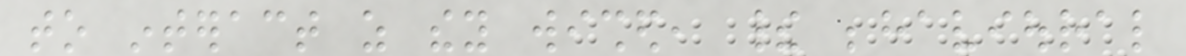to interact as they wished, their behavioural
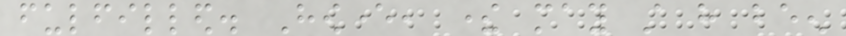fulfilled. However, there may still have been
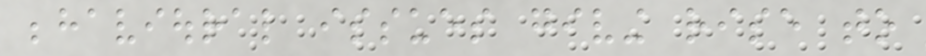behavioural issues giving rise to
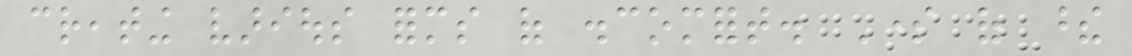creating various forms of discomfort. Some of these
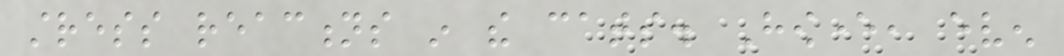stress reactions in the cats. However, even
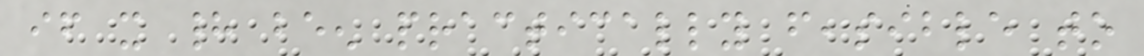if it had been practically feasible to
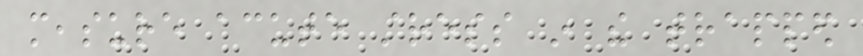measure acute stress in the trapped
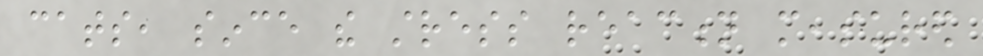cats, since the stress reaction measured
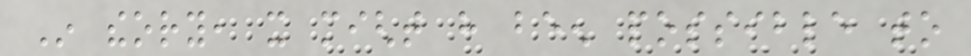In theory, it might have been possible to
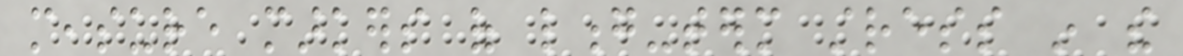measure markers of long-term stress in the
